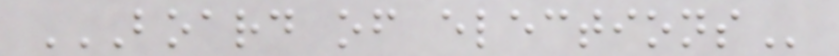BOARD OF ELECTIONS
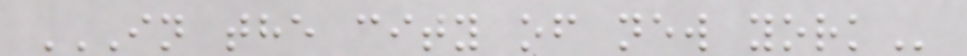IN THE CITY OF NEW YORK
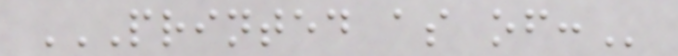PRINTED AS OF:
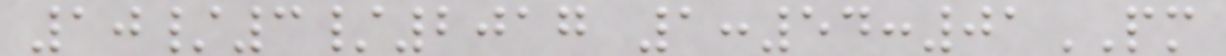10/3/2017 1:54:01PM
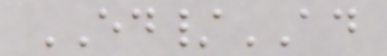ED/AD
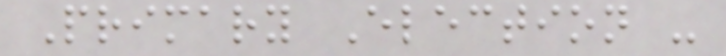Primary Election -
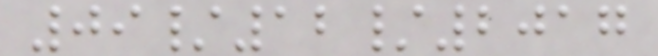09/12/2017
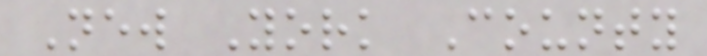New York County
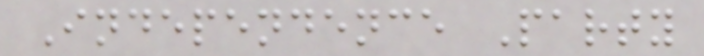Independence Party
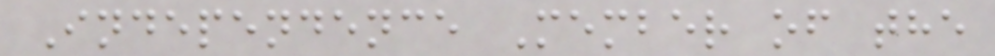Independence Member of the
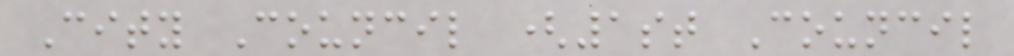City Council (1st Council
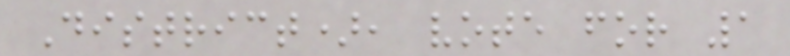District), vote for 1
